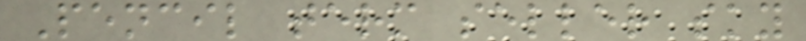Pencil term seller sky
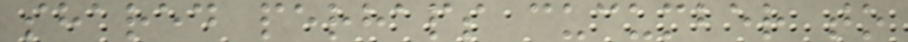shared perhaps cucumber to
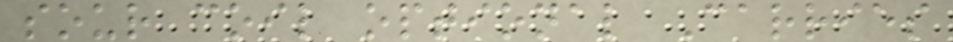sour coil optional Carries
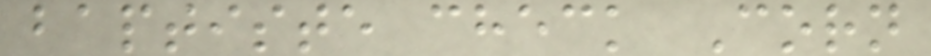baptiste check Corn
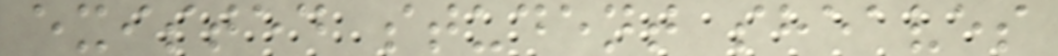existed student sheaves
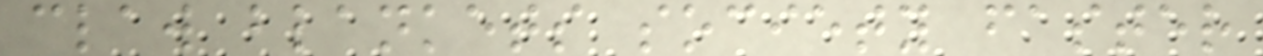claw blankets society faster
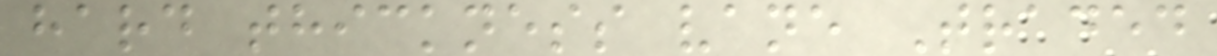hard thickness vane Traded
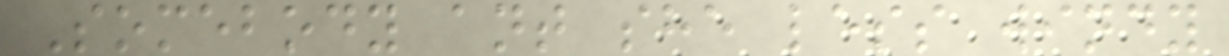Somebody ant she less windy
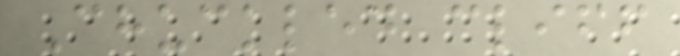Chuckled cliff
